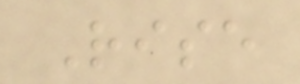Rise
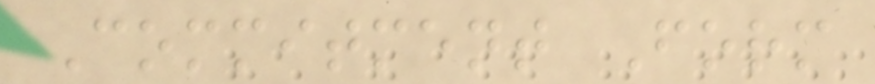Commitment Form
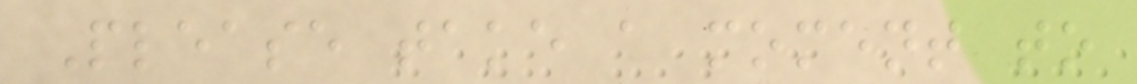Please take a moment to
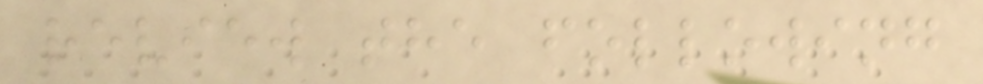review the following
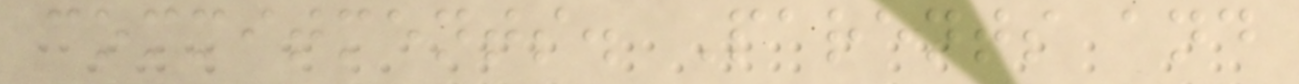commitments. Parents and
